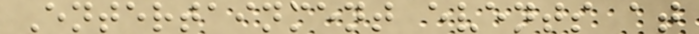Entertainment events at
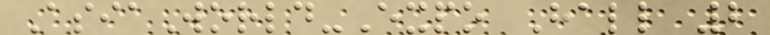AsiaWorld-Expo Hall 2
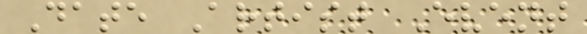Date Artist Event
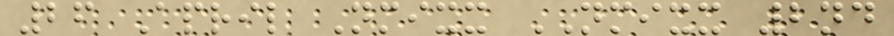26 April Nmixx NMIXX 2nd
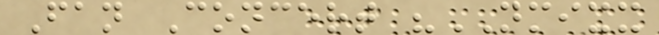Fan Concert "NMIXX
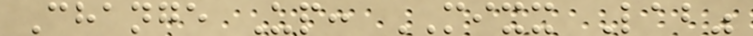Change Up: MIXX Lab"
